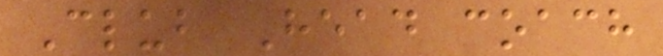Club Head coach
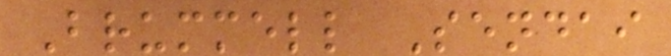Brummell Sendai
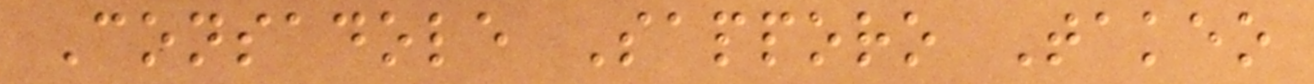Consadole Sapporo Takeo
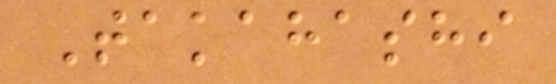Takahashi
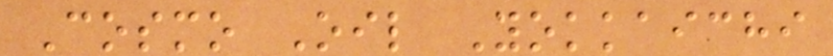Cosmo Oil Yokkaichi
